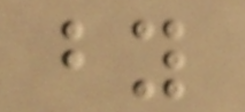by
